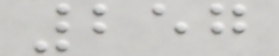257
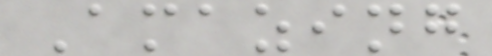Amazing
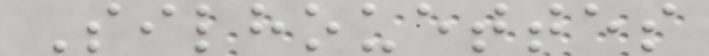Silhouettes
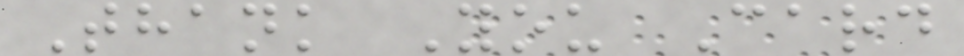Thank You Card
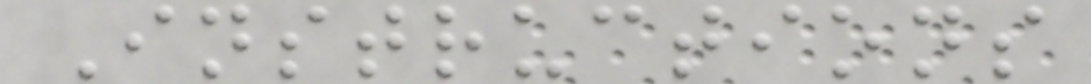Instructions
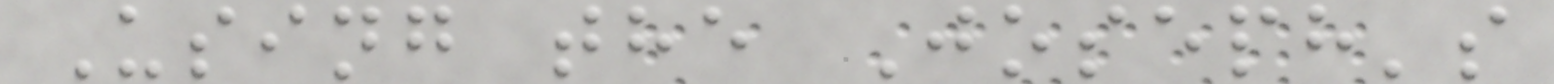Using the Joseph's
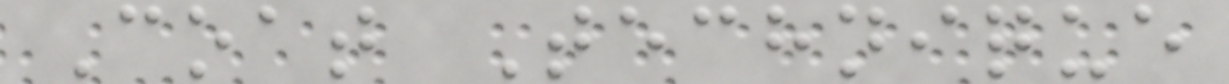Coat Technique
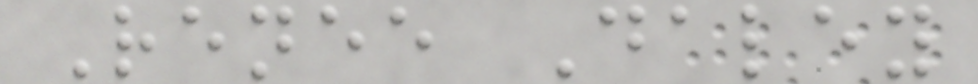Renee Daley
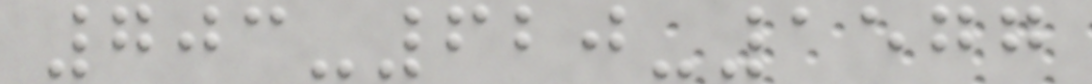703-620-1577
